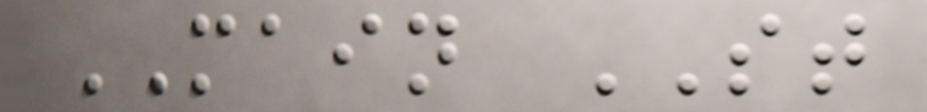MAIN ST
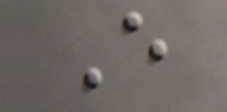E
